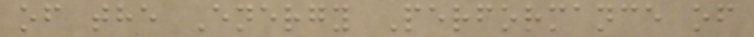of the Energy Performance of
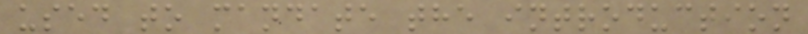used to mandate the introduction
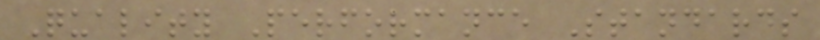Quality Performance Standards
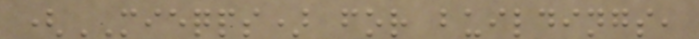(MIEQPS) for buildings,
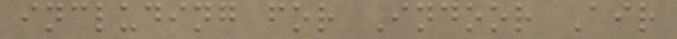including for Indoor Air
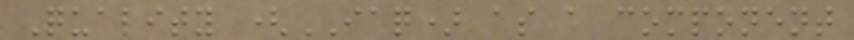Quality (IAQ) as a component
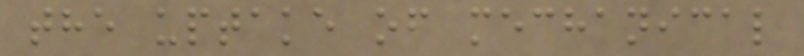the uptake of mechanical
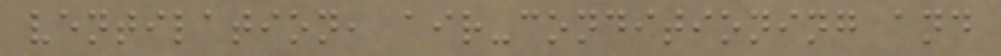ventilation, air-conditioning and
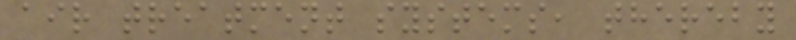air treatment systems, thereby
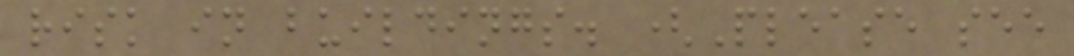risk in buildings. (Please see
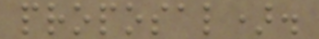proposal).
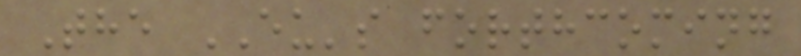The EU's forthcoming
